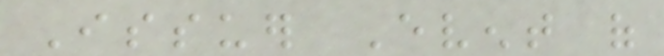Issuer Event of
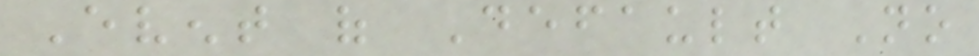Event of Default No
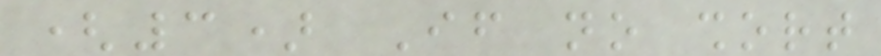(3) If no short
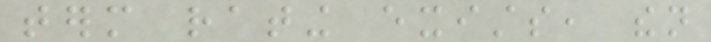term rating exists, then
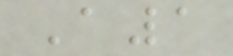A1
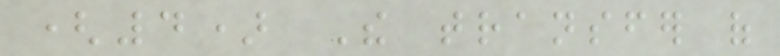(4) The transfer of
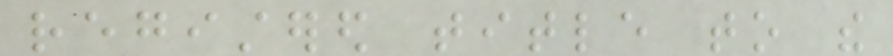registered title to the
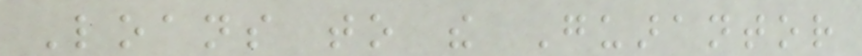Loans to the Guarantor
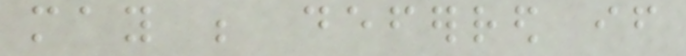may be deferred if
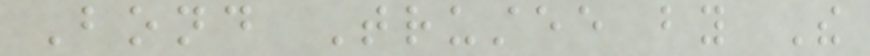Bond Trustee by The
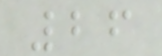26
